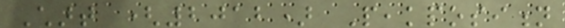Chart (2012) Peakposition
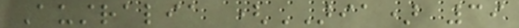Australia (ARIA) 39
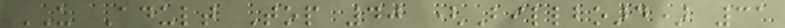US Adult Top 40 (Billboard) 31
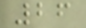26
